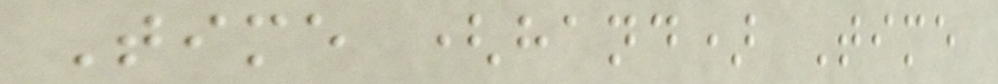Time (hand) Time
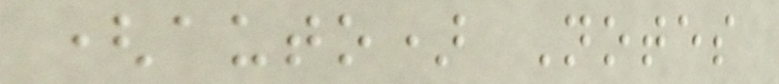(auto) Notes
